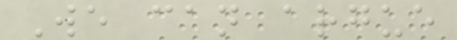We can argue
